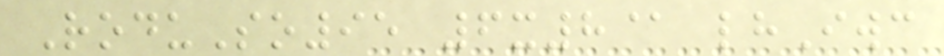RoduSo95 6x8@ lhIwc
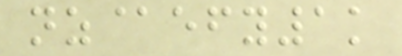nz@efy1k
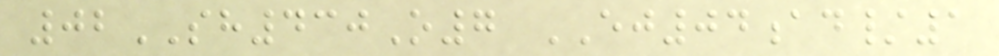02SH430O7 EJ04ad/1
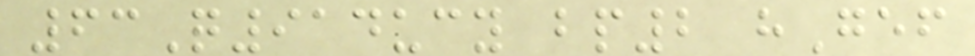63Q914ucy bp2 hGef
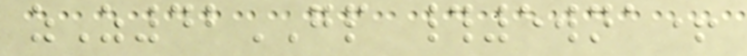zZ42GP #5wna+
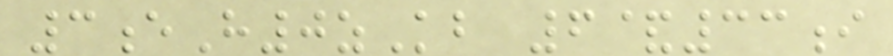3eH0zKb 6&33i
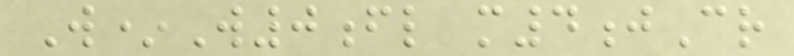W*W0fl m4jCr
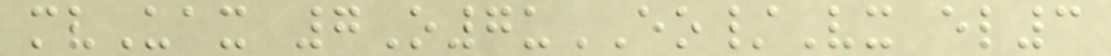mvUax 7O7uEO/Vx el3
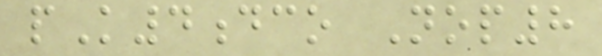pK4dco Nop8
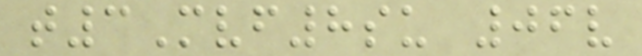t3Mvf8su 06v
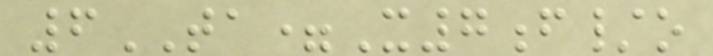6TA=X7f/o
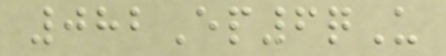082Ep6qU
